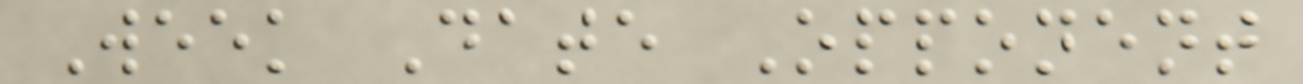Week Date Opponent
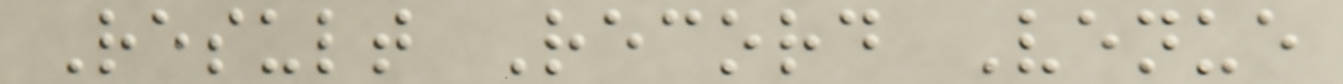Result Record Venue
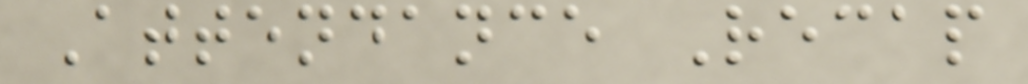Attendance Recap
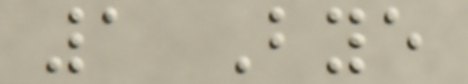1 Bye
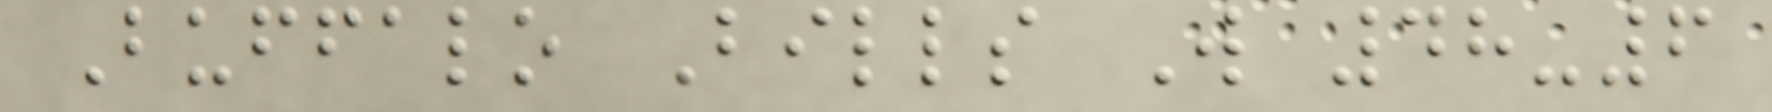Buffalo Bills W 48-6
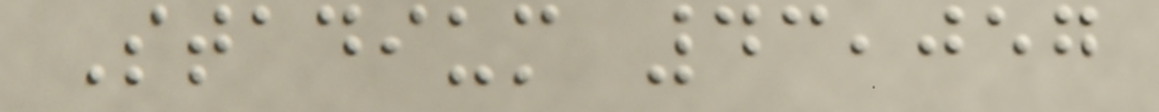Stadium 43,057
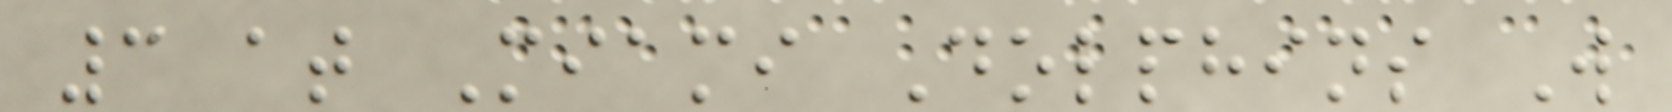3 at Miami Dolphins W
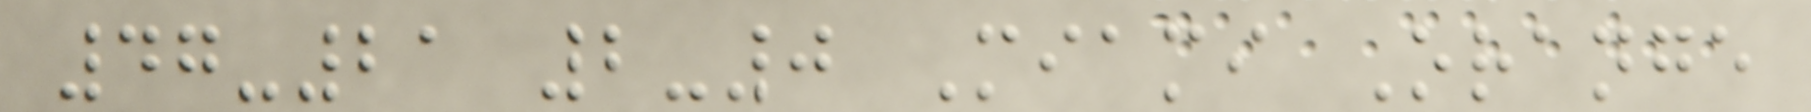47-21 2-0 Miami Orange
